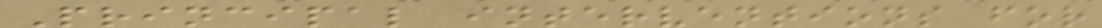Principal interventions for
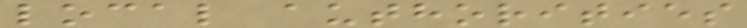local authorities
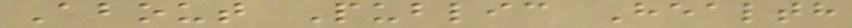About Public Health
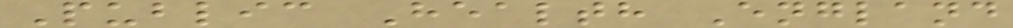Public Health England
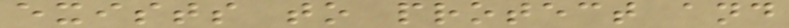exists to protect and
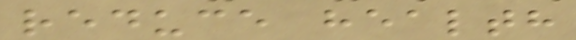reduce health
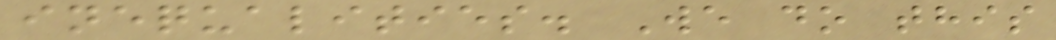inequalities. We do this
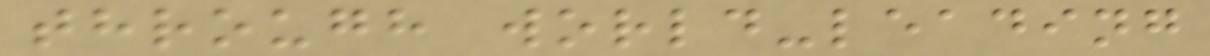through world-leading
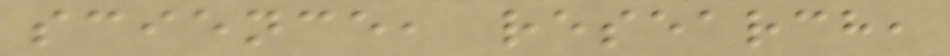science, research,
